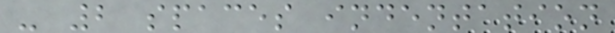- 2 spaces indentation
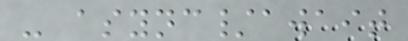- async/await
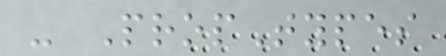- PropTypes
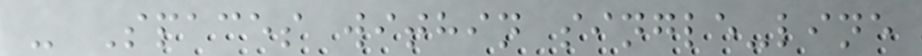- Spaces within single-line
